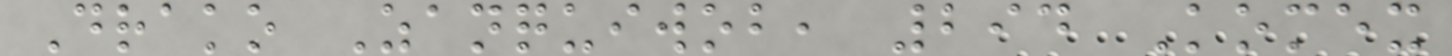Drako Zanquiwob, 294 Komex
